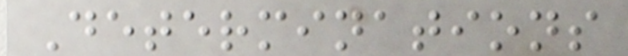Determinations
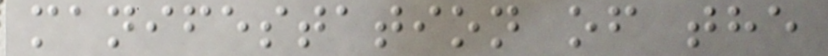manifestation of the
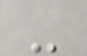-
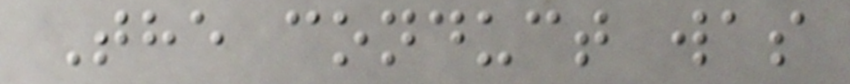The conduct was
